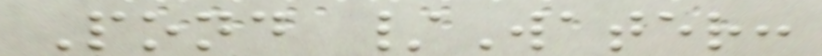Pond /Water:
